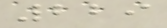229
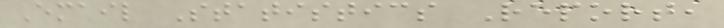Email Statistics Report,
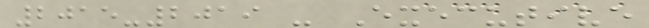2015-2019 - Executive
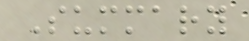Summary
